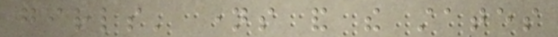girls' names and the states
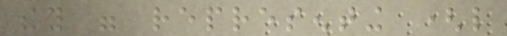they were representing (like
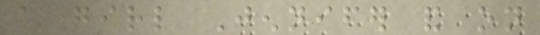a girl Jennifer and on
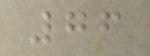76
